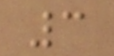3
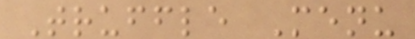Truffle Menu
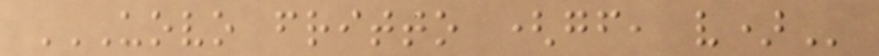UOVO FRITTO (GF, V)
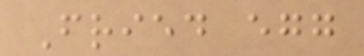Fried egg
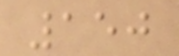150
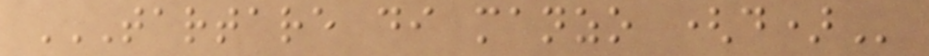TARTARE DI MANZO (D)
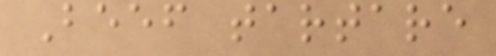Beef tartare
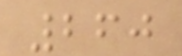260
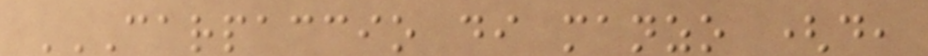CARPACCIO DI MANZO (D,
